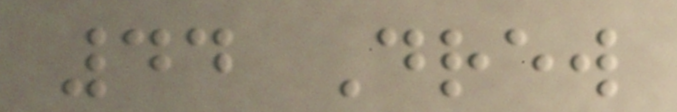44 Drew
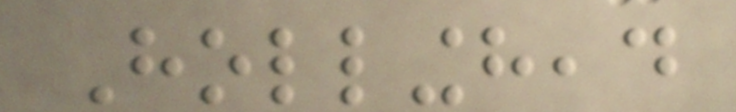Hollinghead
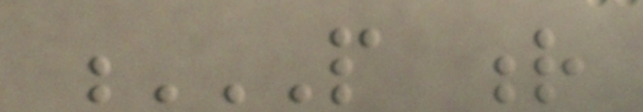P R
